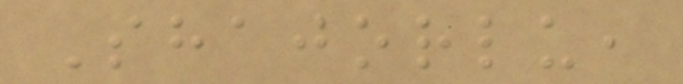Shajorlu,
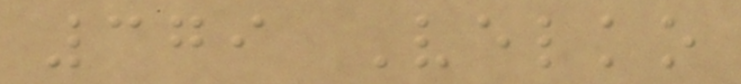379 Velko
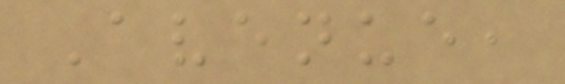Avenue,
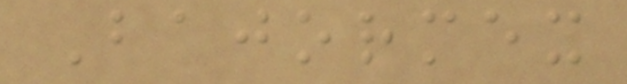Bajormex
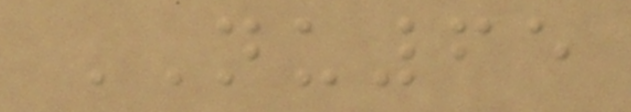NU65
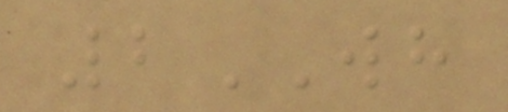2WH
